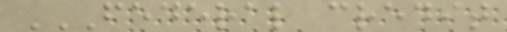FEDERAL CREDIT
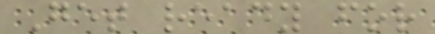Get ready for
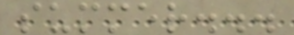summer...
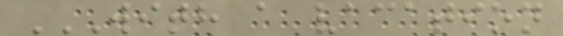WITH A VACATION
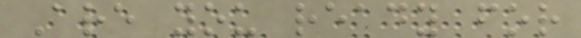Are you ready for
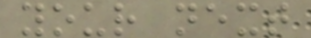your next
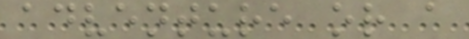adventure or a
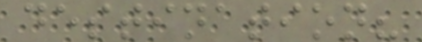destination?
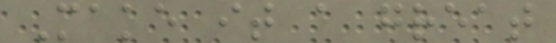Make it a great
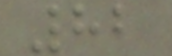82
